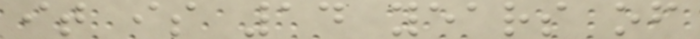it is 14 years of
